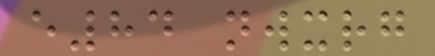e84 nwxrg
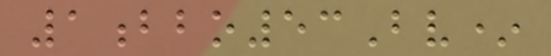1bbo53Bv*
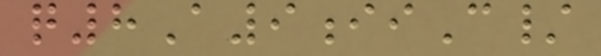q8A9iiC/
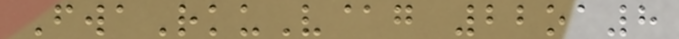FwaRkuV@g 22oa8
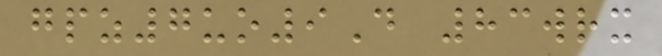gpz7uo9D 83wrx
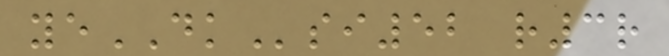yeDKsi52 r3r
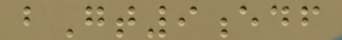bGt9edf
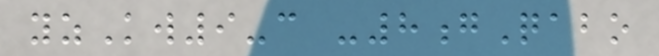yzKw9-c -8gQabo
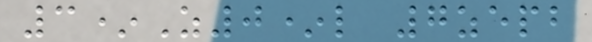3*Z0*l 7zepb
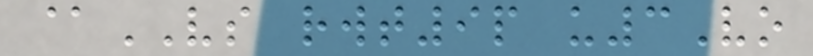@VS rwt9p u3Vo
